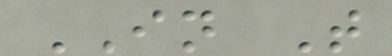IN T
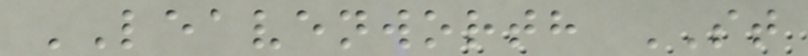LEAVENWORTH ST
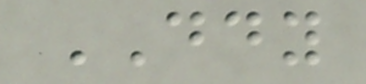DDY
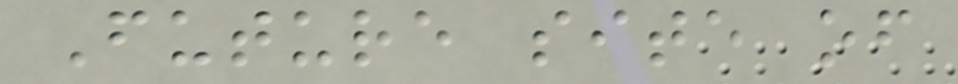Future site of
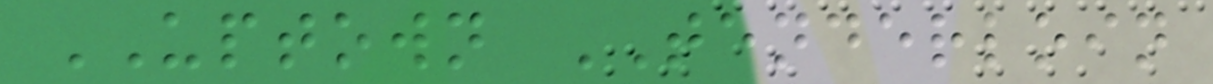UPTOWN TENDERLOIN
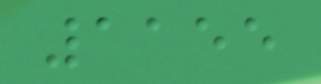1155
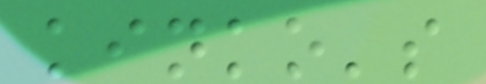kinko's
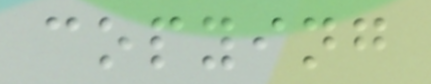copying
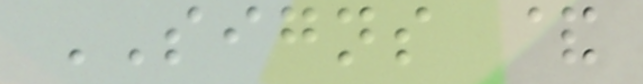SIGNS &
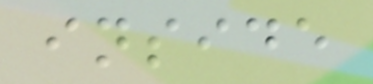inside
